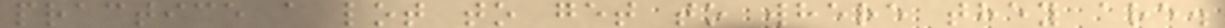practice a lot to get to where they are.
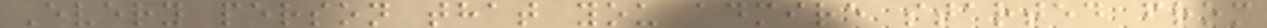Every person that you admire started from
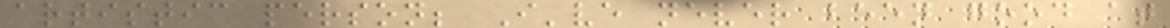artistic person; I've never been good at
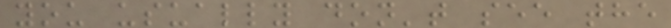you usually don't see the
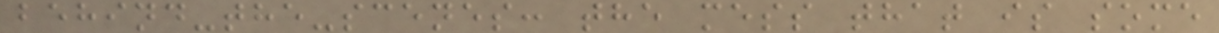behind-the-scenes: the mess that is some
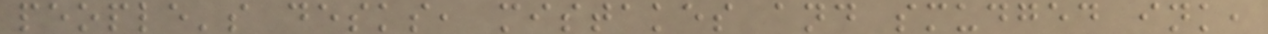people's desks, mistakes and smudged ink,
